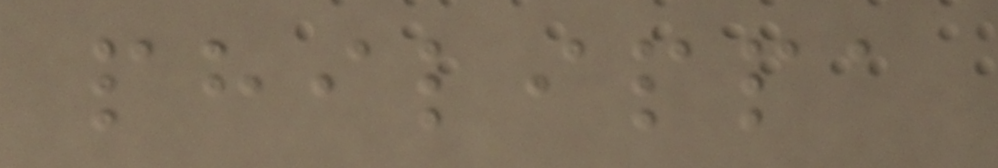philippa
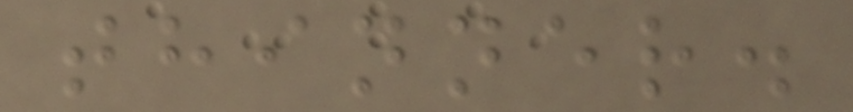thinner.
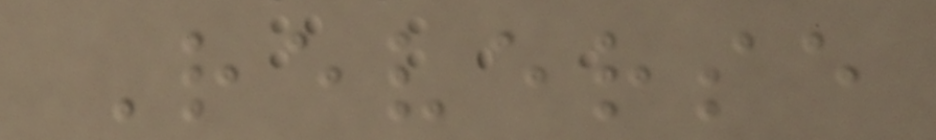Reverse
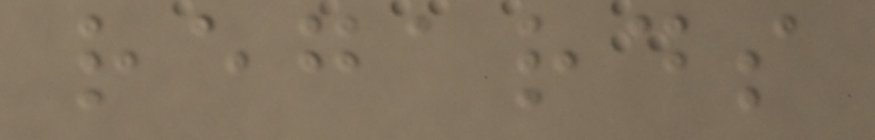regards
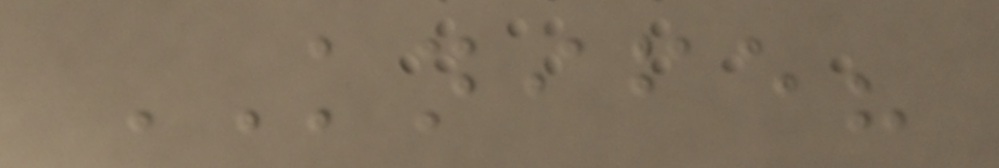KNIFE?
